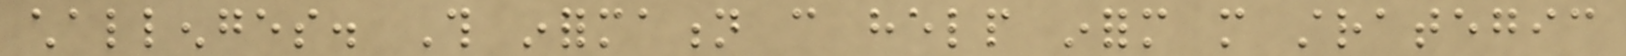challenges. This information can help inform more strategic
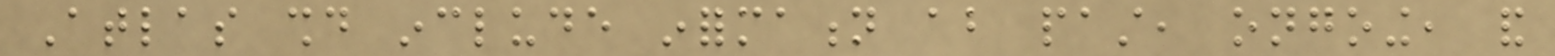Atlas should include information about past, ongoing, and
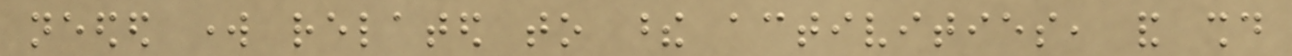needed work related to these activities, and should
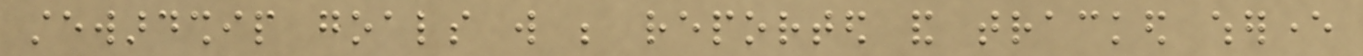stewardship goals will be reported and tracked wherever
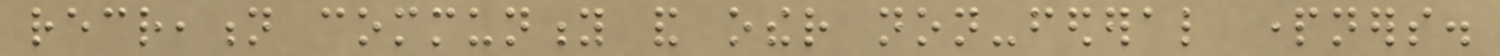recreation community and other non-federal partners.
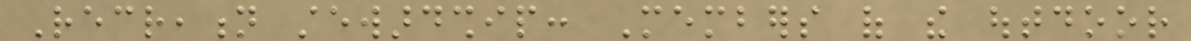Recreation stewardship: Members of the outdoor
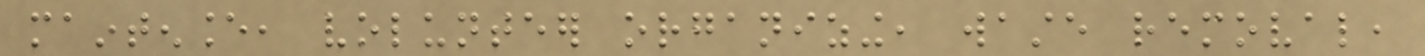maintenance, volunteer organizing, waste removal,
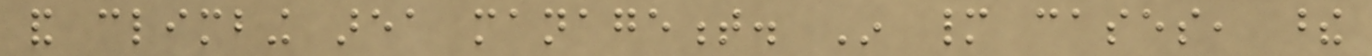and climbing area management. In many cases, these
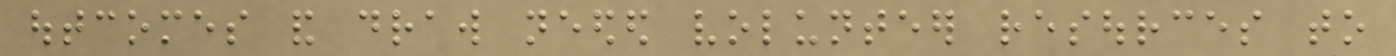outcomes and draw needed volunteer resources to
